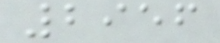2956
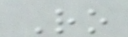Ro
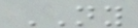NY
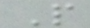P
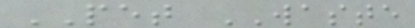PET WASTE
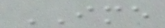IME
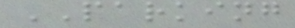PARKING
